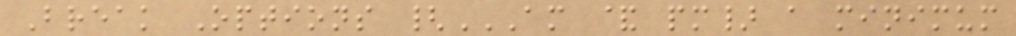Break Options {AM & PM} A MINIMUM
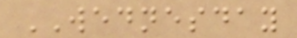WEDNESDAY
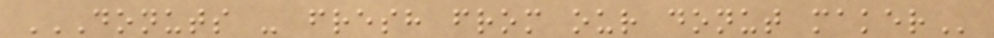DONUTS - FRESH FROM OUR DONUT MAKER
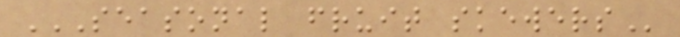SEASONAL FRUIT SKEWERS
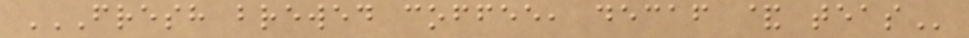FRESH BREWED COFFEE, DECAF & TEAS
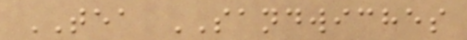TEA SANDWICHES
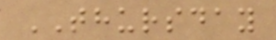THURSDAY
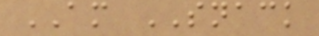AM SNACK
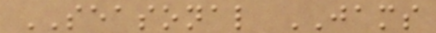SEASONAL JAMS
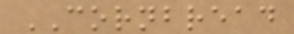CORNBREAD
